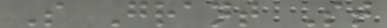S Grant St
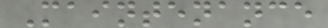Maintenance
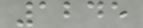1245
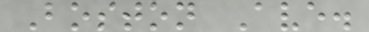Boston Ave.
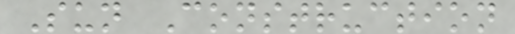Sun Construction
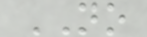NO
